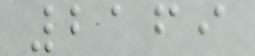2169
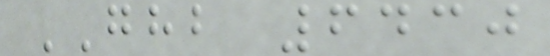GHB 6430
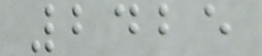2425
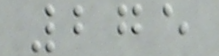275
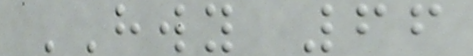HWY 66
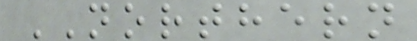NORTHERN
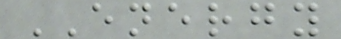ENERGY
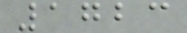1723
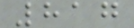817
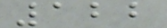122
